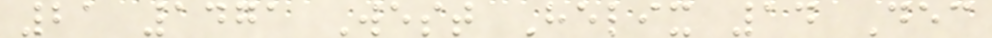21 1471 West Helix 14 Dec
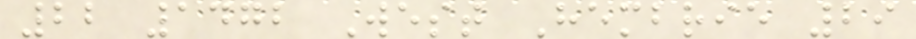22 1472 West Hembrie 29
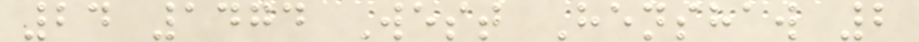24 1474 West Henshaw 2
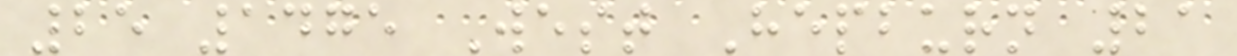25 1475 West Hepburn 21
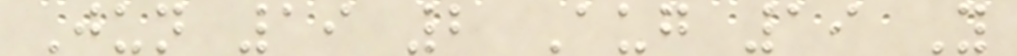Jun 19 2 Aug 19 Y
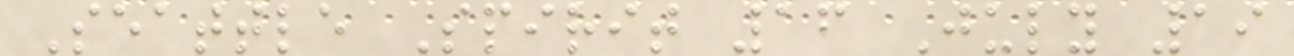Seattle Spirit 16 July 19
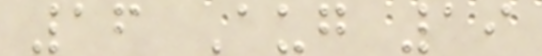16 Aug 19
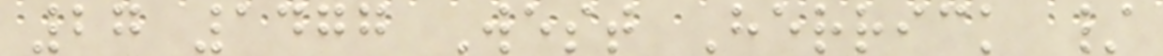27 1477 West Herrick /
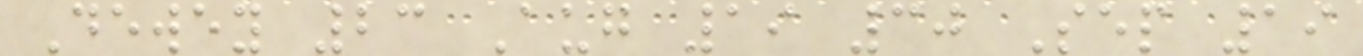Dewey 23 Aug 19 30 Sep 19
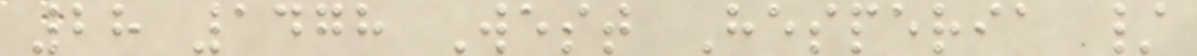28 1478 West Hesperia /
